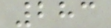283
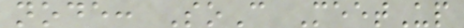node: SoC MeetUp
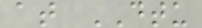at DTU
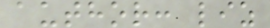author: liz
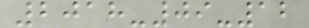2018-09-12
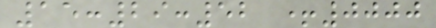15:29:52 +0000
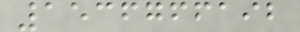1536766192
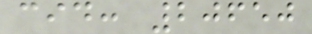cid: 20650
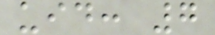uid: 7
